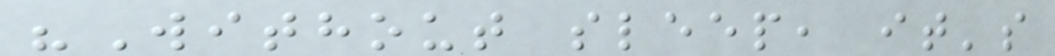"Without sleep, it's
